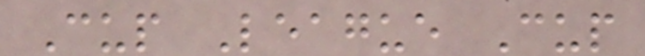Cup League Cup
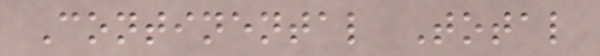Continental Total
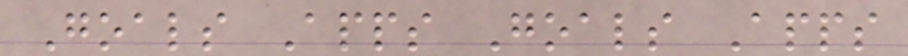Goals Apps Goals Apps
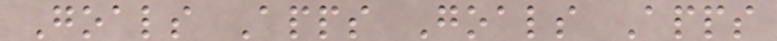Goals Apps Goals Apps
